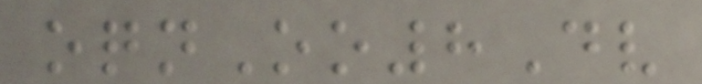oqnOo8Dv
